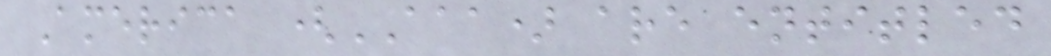America (AAA) are entitled
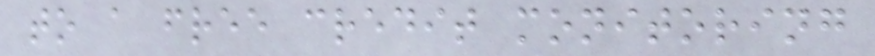to a free credit monitoring
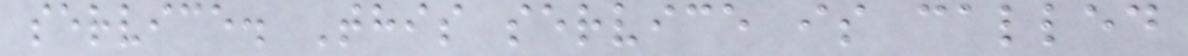service. This service is called
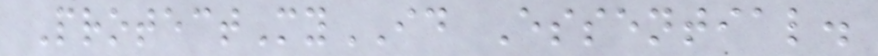ProtectMyID Essential.
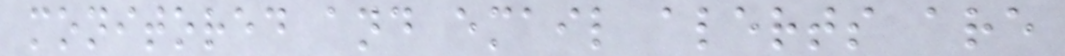monitored and email alerts are
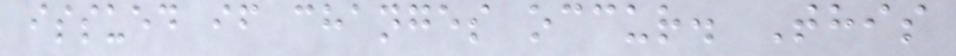issued if changes occur. This
